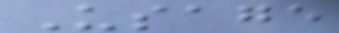Usage
